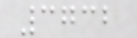3732
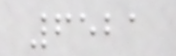6521
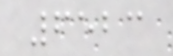6523
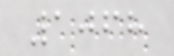1068
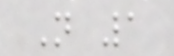N 1
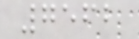7562
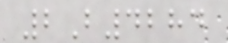2B4284
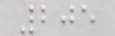205
